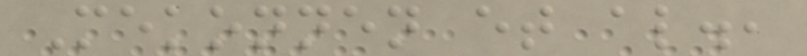Mekonnen et al.,
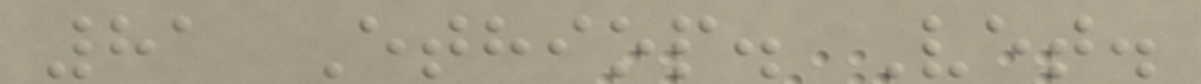81 Ethiop. Vet.
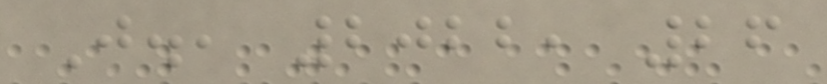J., 2022, 26
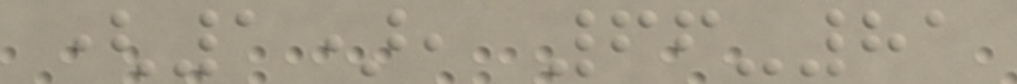(1), 66-81
